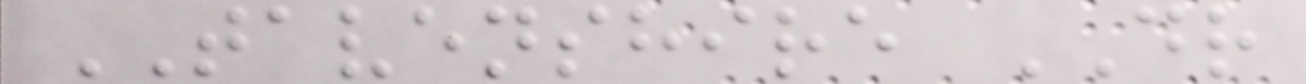TAVENSHIRE DR
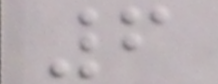6
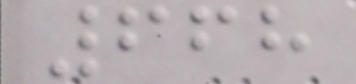668
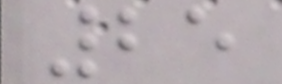25
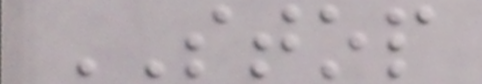STOP
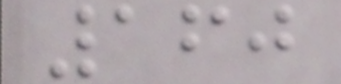160
